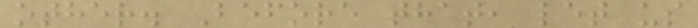other. Before that, let us
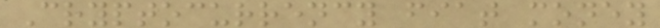Cryptocurrency fiat money
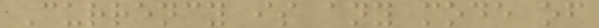Currency is any mode of
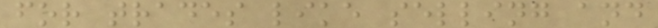for trades like selling and
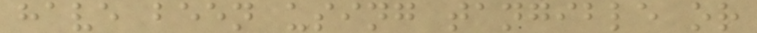have been using tangible or
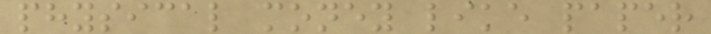physical money like paper
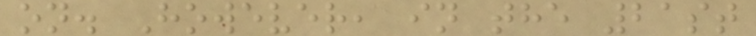on. However, in the 21st
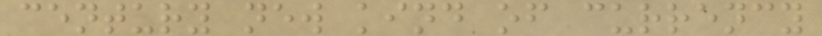century new kind of currency
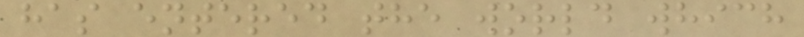has entered the world which
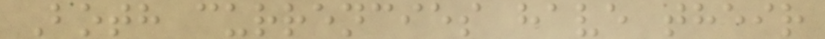Both currencies have their
